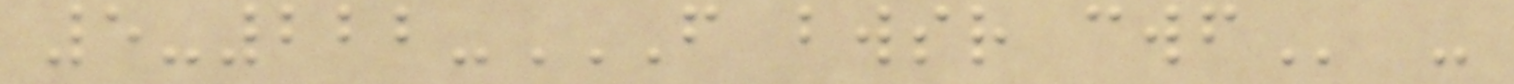5-222-F BWSR CWF -
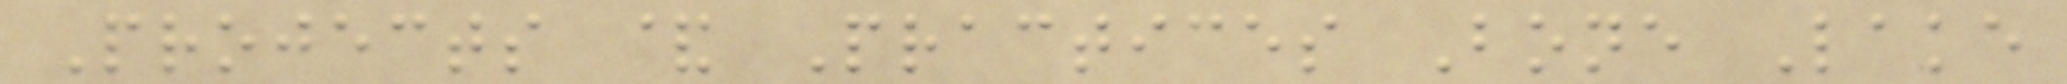Projects & Practices Bone Lake
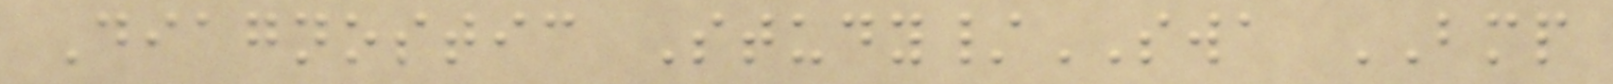Diagnostic Study/SWA BMP
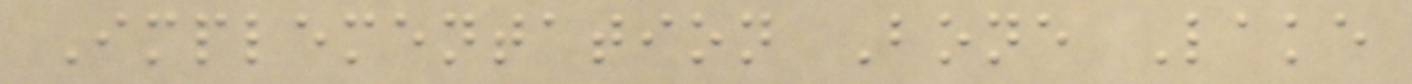Implementation Bone Lake
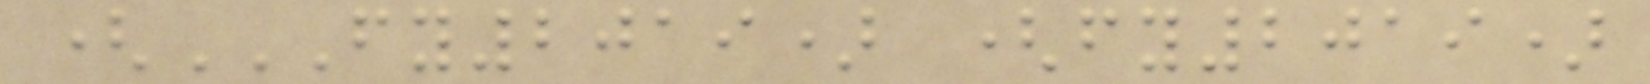(FY2019) (FY2019)
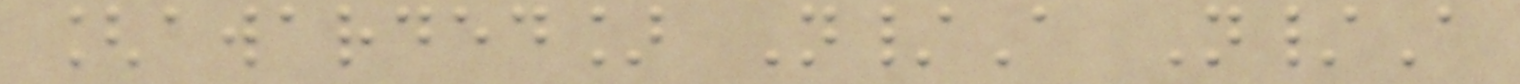[awarded] N/A N/A
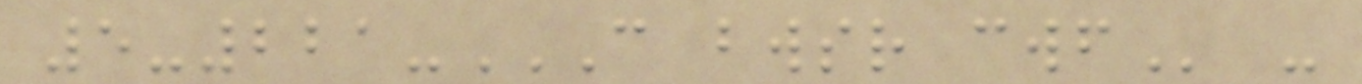5-221-C BWSR CWF -
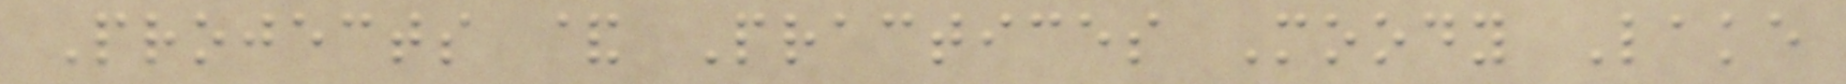Projects & Practices Moody Lake
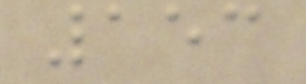153
